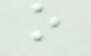o
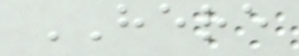HERE
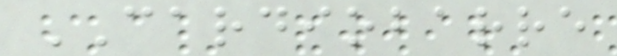CARDIOBARRE
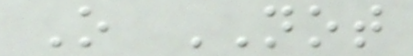O NOT
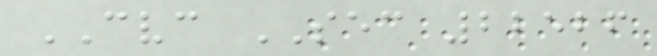CVC SEC 22526
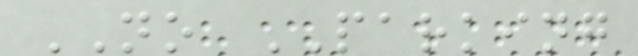NO PARKING
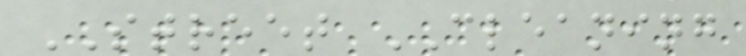STREET CLEANING
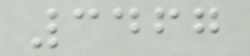3467
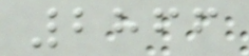2866
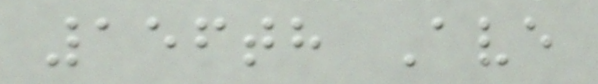156th Ave
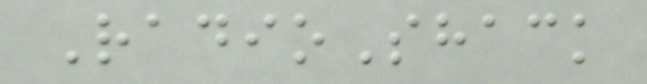RadioShack
